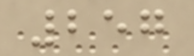257
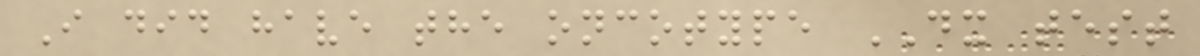I did have the oncotype DX test
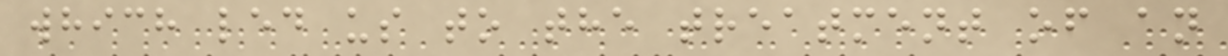which led us to the treatment of an
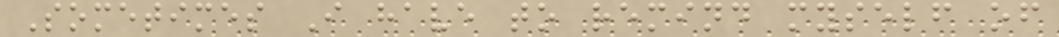Sometimes I have to remind myself of
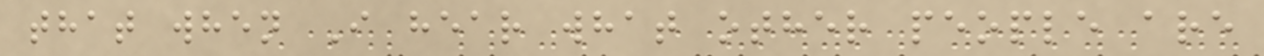that when I hear what other people are
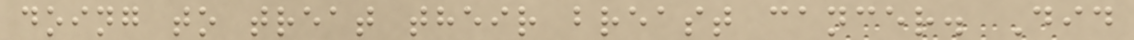doing to treat their breast cancer. Did
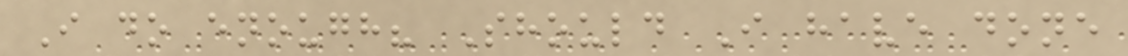I do enough? Should I have done
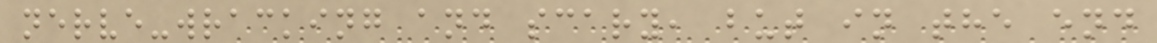nerve-wracking and scary, but in the end
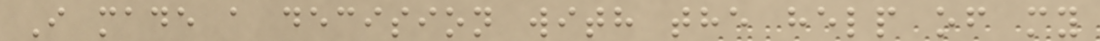I made a decision with the help of my
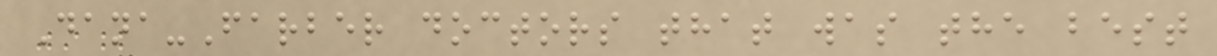Dana-Farber doctors that was the best
